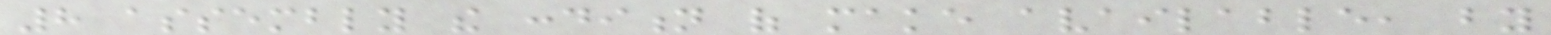8 assembly the condition of make available, by
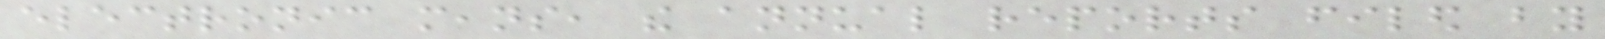electronic means, the annual reports filed by
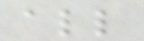all
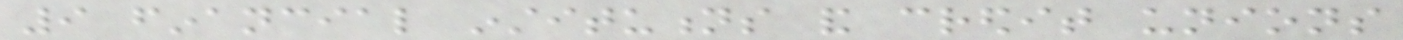9 financial institutions and credit unions
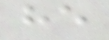he
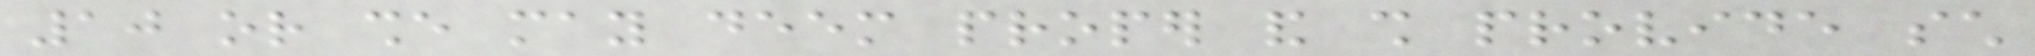10 or she may deem proper and shall provide such
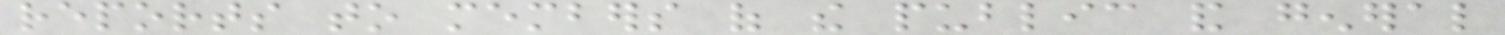reports to members of the public and general
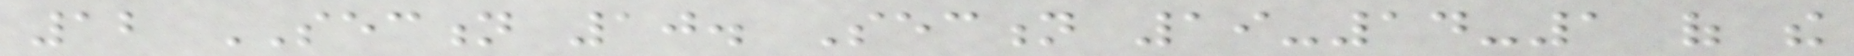12 SECTION 10. Section 19-14-1 of the
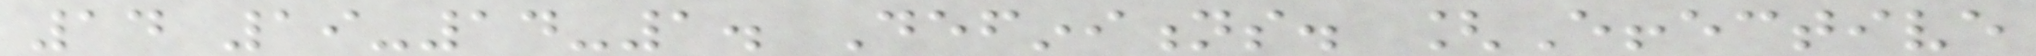14 19-14-1. Definitions. [Effective
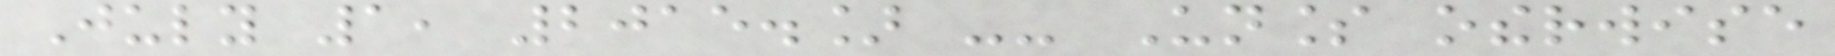July 1, 2015.] -- Unless otherwise
